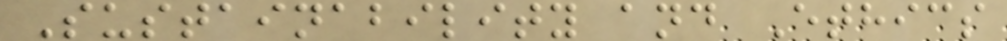Sustainability and Ethics
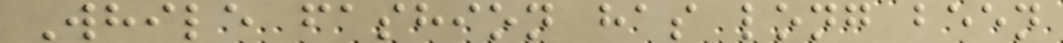While fashion has long been
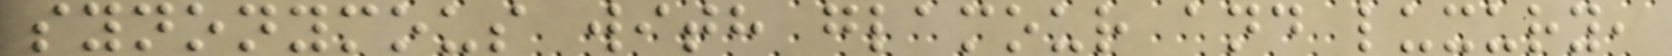synonymous with glamour and luxury,
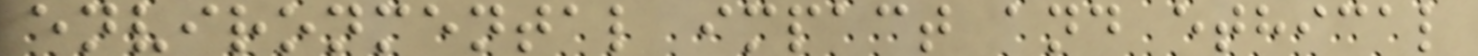environmental impact and ethical
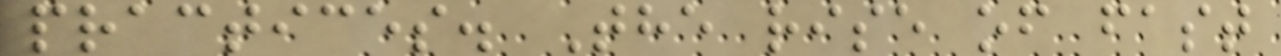practices. The rise of fast
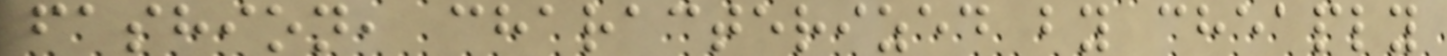fashion, characterized by cheaply
